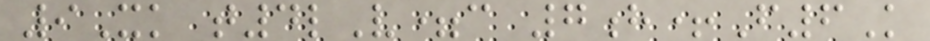9Xk t4lV=c 7h+F6K
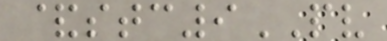&stc9PV
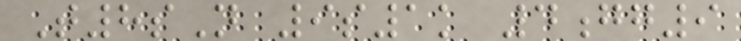T8sN 9s1k 4gg9
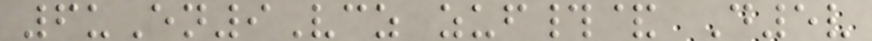6uEn9Vcz zuf#& D5v
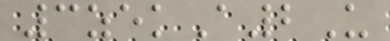3zekA2U
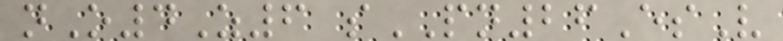nO4Z6 sPN26EsV
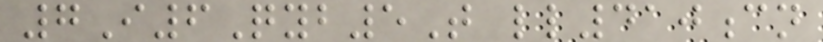7I6Qyb5T ll410cn
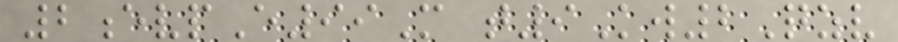2evpE99M t9Kw2Qzv
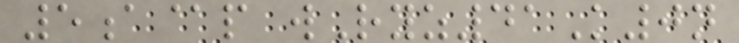5a@p wRyz41K0n
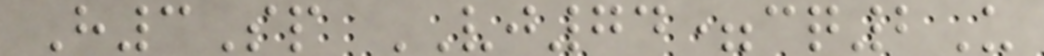H3Sp VJ74=cq2U
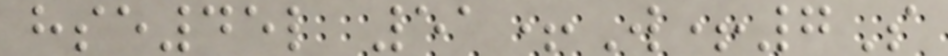hse45l 51+W+7S
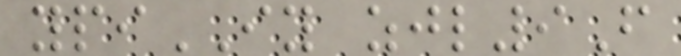ypiIY zjl9F
